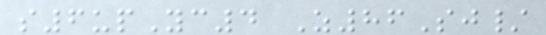s6upYc4 Z86Sj/
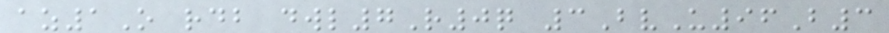az1O rdb dwl7R0q 3BvU96B3
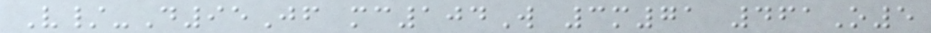V/-D95Jf mc104W 3m71 461O5
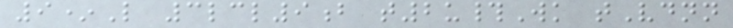9*L 3lcl9b t2u#Wk tVdnn
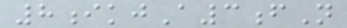8ikjA3fN
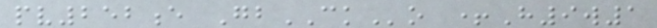pv252e GbCKo +H9w1
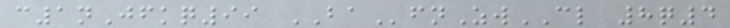c1nJfkq99 BAfnZwCL 8q4
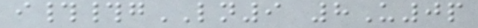i##gLN9 8U0p
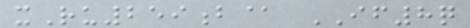xRu259b@ IF8q
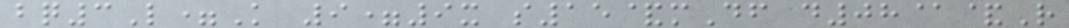bq3L=K 9=9x s15&mDf d08@&R
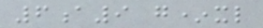6a9 g*xl
